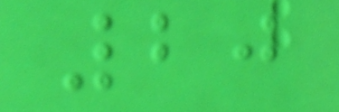20
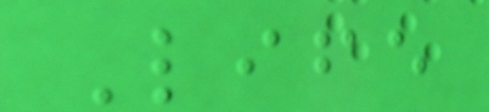Life
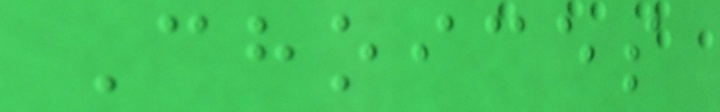Choices
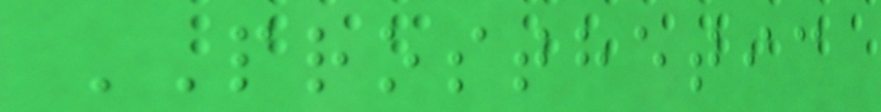PROSTHETIC
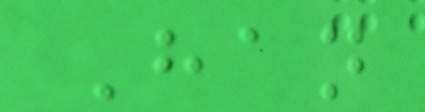Han
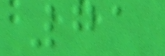71
